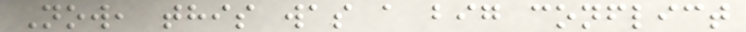Now, this was a big conflict
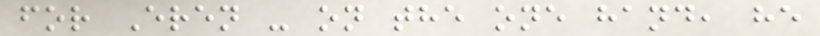for Eren - on the one hand, he
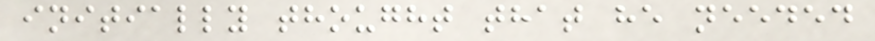initially thought that he needed
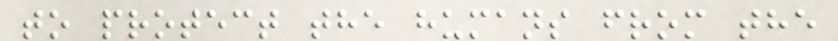to protect the humans from the
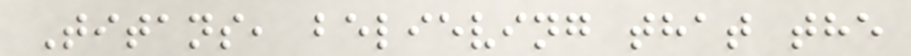Titans, believing that the
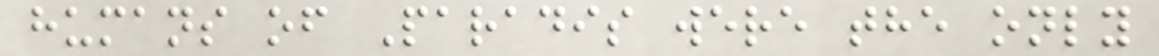humans of Paradis were the only
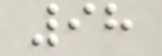98
